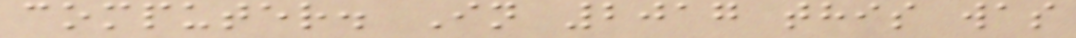computer. In 2017 this was
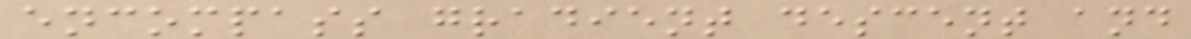encompass gradient descent and
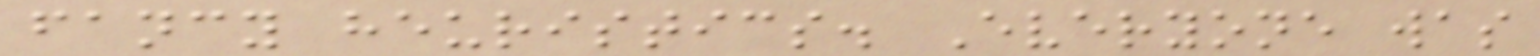fancy heuristics. Everyone was
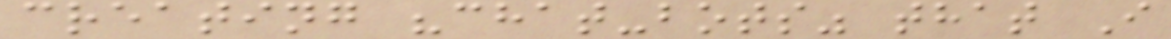creating "chat-bots" that I
